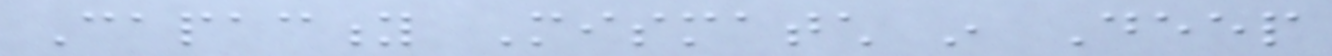Capacity Mismatch in Deep
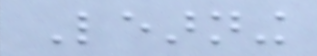Learning
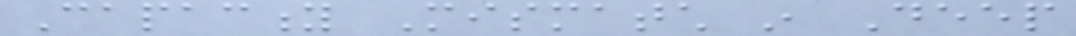Capacity Mismatch in Deep
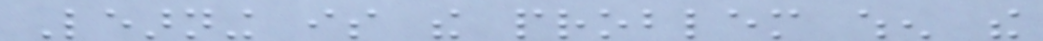Learning is the problem when the
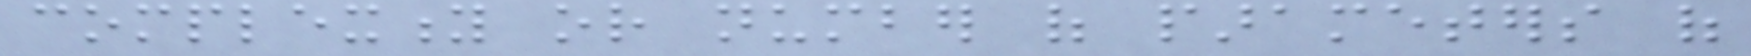complexity or number of parameters of
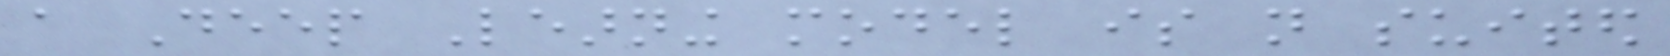a Deep Learning model is not suited
